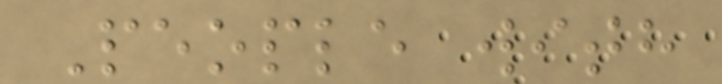People with
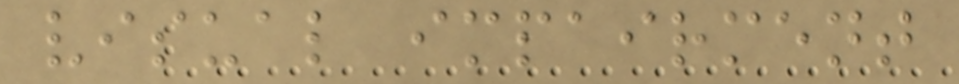visual impairment
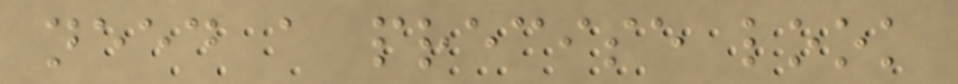need a precise look
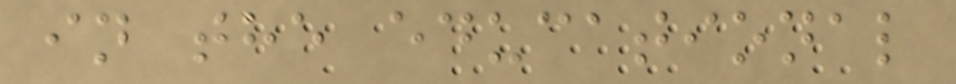in the educational
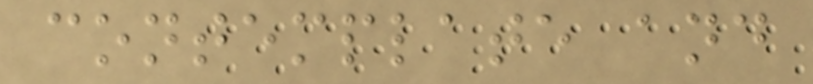contemplate and
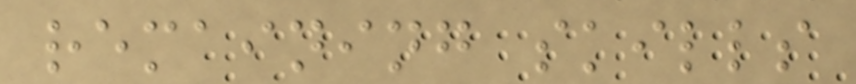remaining skills
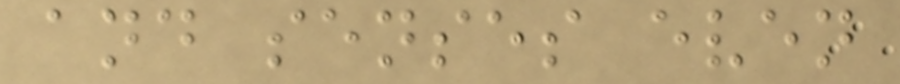and senses even
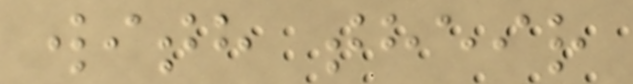with their
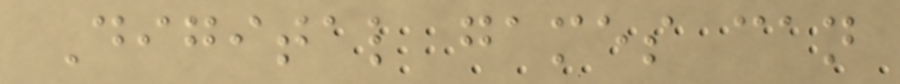Digital games can
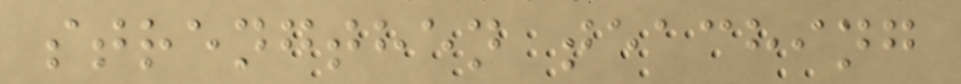strengthen teaching
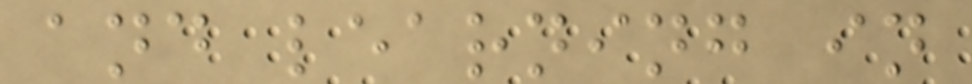and learning in
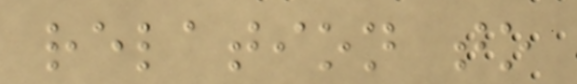relation to
